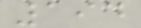194
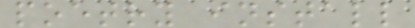poetry install
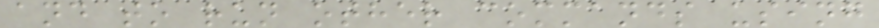and to run other commands using
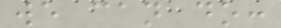we can do:
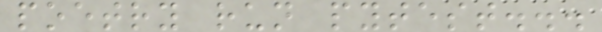poetry run pytest...
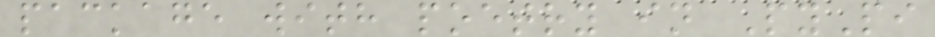package with poetry in PyPi
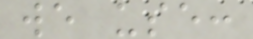we use:
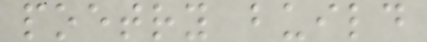poetry build
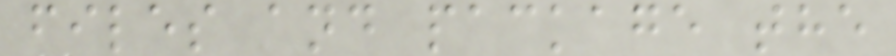files and package the
